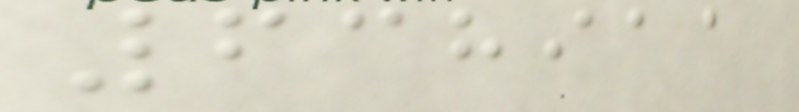638911
